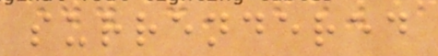surrendered
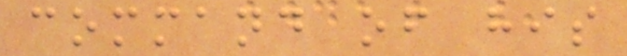command of his
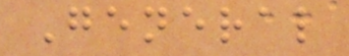General
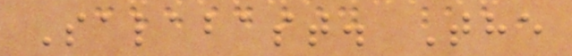Salabast. The
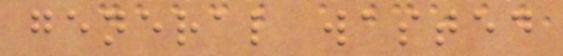general wasted
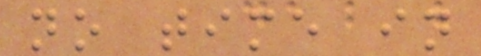no time in
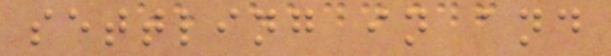settling in and
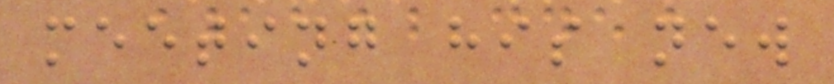meeting his new
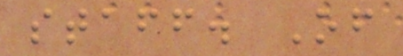staff. Of
